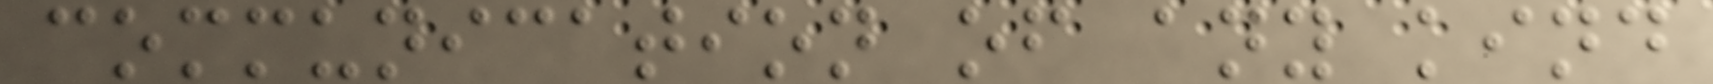communication of any kind
